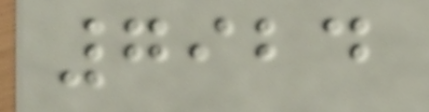7924
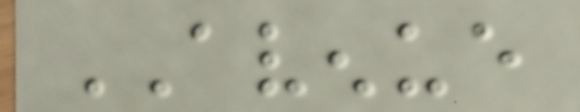AVENUE
